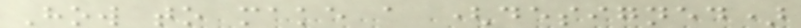How to make a (designed)
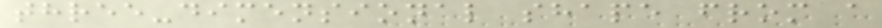three-dimensional shape from a
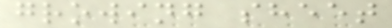growing sheet
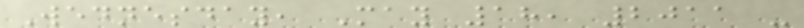Wednesday, May 18, 2011 -
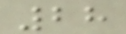28
